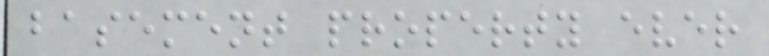basement property ever
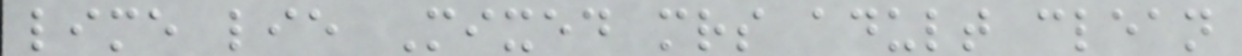lime lie Mixed mrs adult clean
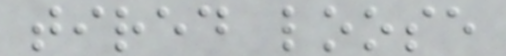tired loose
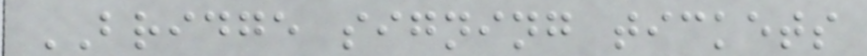BRIDGE signing tickets
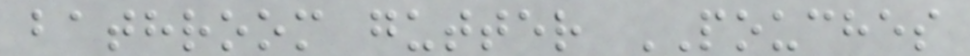bathroom gutter POUCHES
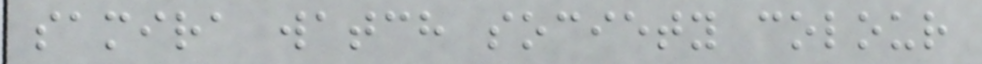samira watch society colour
